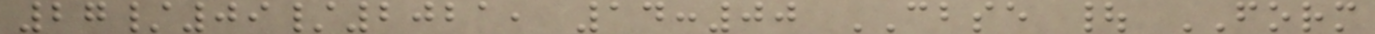27/09/2021, 14:00 CBSE | FORM
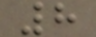8
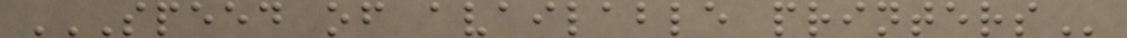SPEED OF AVAILABLE PRINTERS
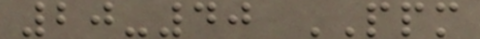20-40 PPM
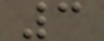3
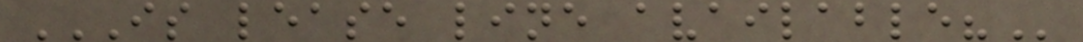IS LEASE LINE AVAILABLE?
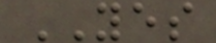YES
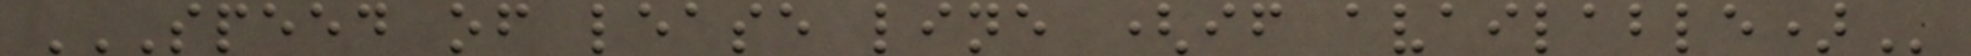SPEED OF LEASE LINE (IF AVAILABLE)
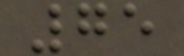75
